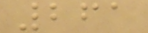261
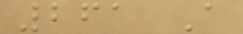261 A
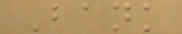Bank
